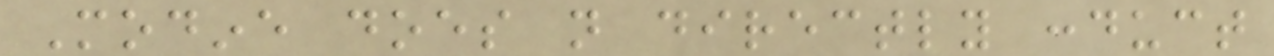Modine does not directly conduct
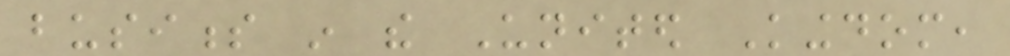business in the United Kingdom,
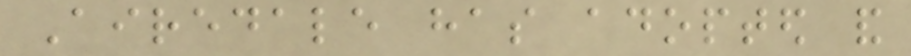Airedale has adopted and
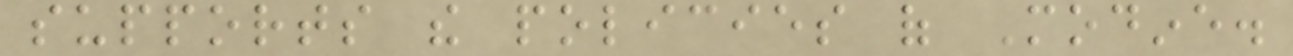supports the policies of Modine.
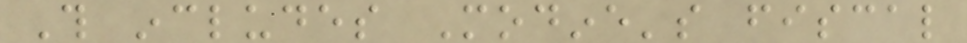This includes Modine's fiscal
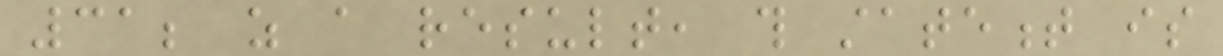31; as a result, this statement is
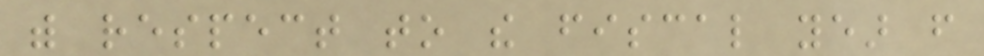with respect to the fiscal year from
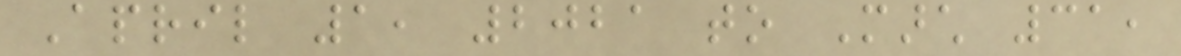April 1, 2021 to March 31,
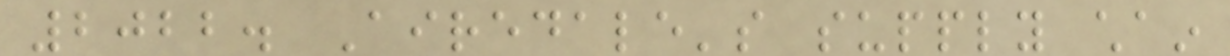2022. Airedale's supply chain
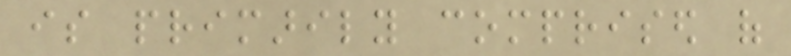is primarily comprised of
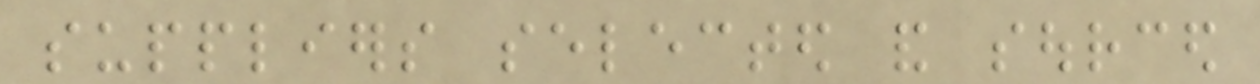suppliers selected and sourced
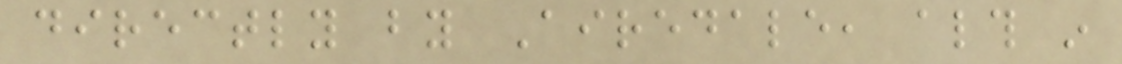directly by Airedale, although in
